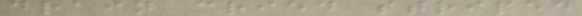drain cried striped
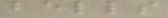bells
